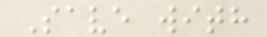Save with
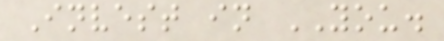Invest in YOU.
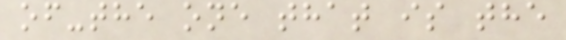of-the one that is the
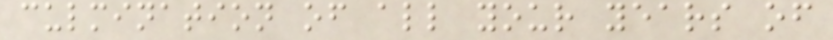culmination of all your years of
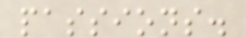passions.
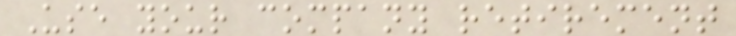Use your company retirement
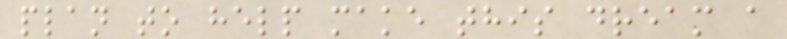plan to help make this dream a
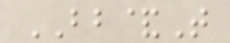BB&T
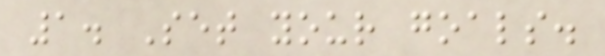1. Set your goals.
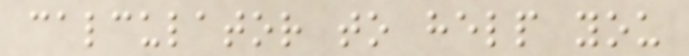calculator to help you
